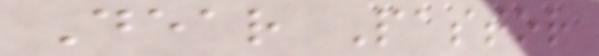Dear Pastor
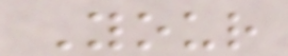Your
